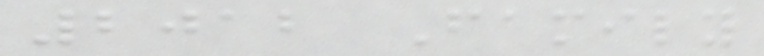2012 Family
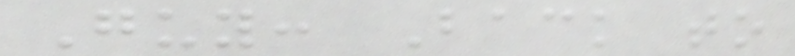Guy: Back to
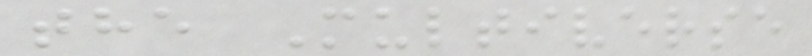the Multiverse
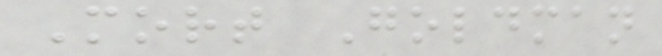Mort Goldman
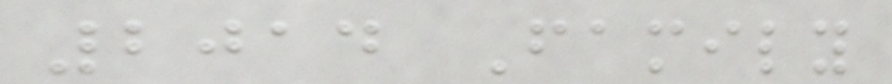2014 Family
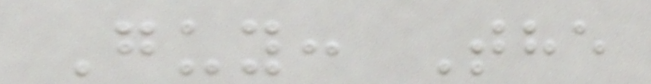Guy: The
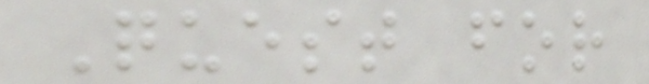Quest for
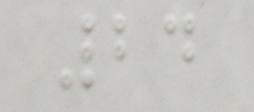24
